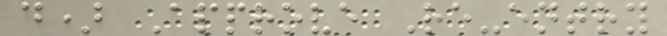d) Approve Re-entry
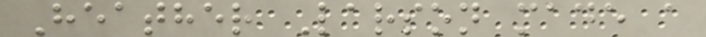Heather Larson made a
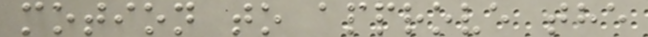motion to approve the
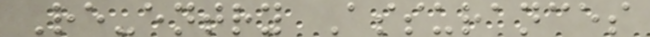Re-entry Assurances
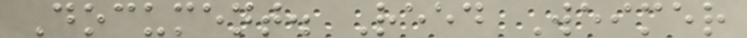Document. Reed Weimer
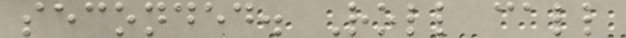seconded. Roll call
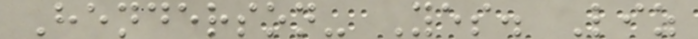Henderson- Yes. Liz
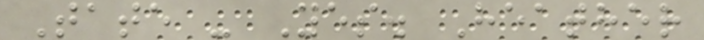Tate - Yes. Heather
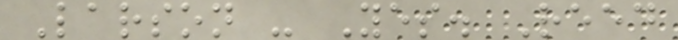Larson - Yes. Reed
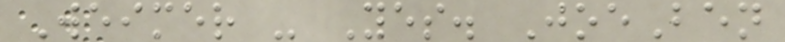Weimer - Yes. JoeBen
